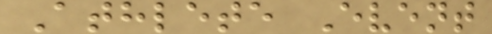Athlete Event
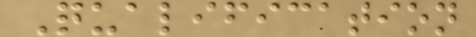Qualification
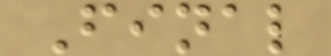Final
